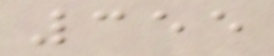355
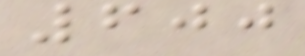600
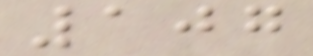107
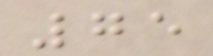75
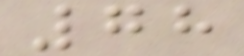78
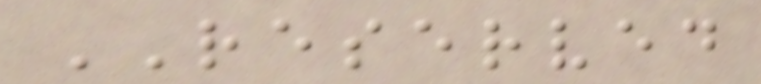RESERVED
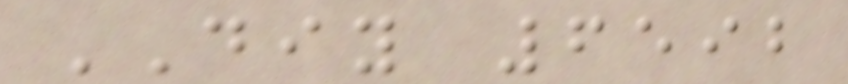DIY 6592
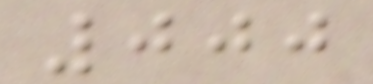000
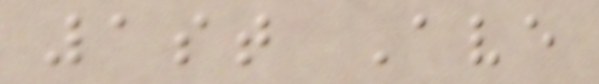1st Ave
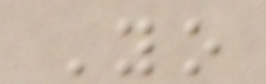Yo
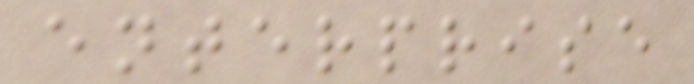enterprise
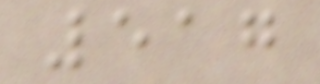517
